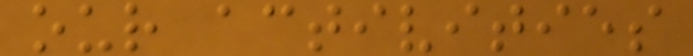our activities
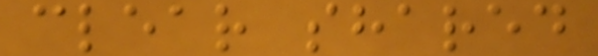clear shared
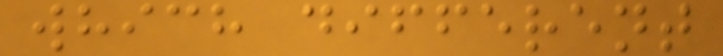which different
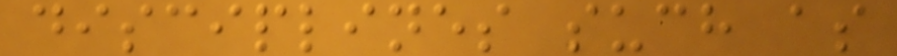disciplines such as
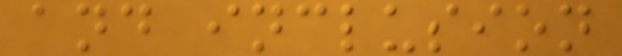and inclusion
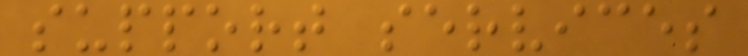support services
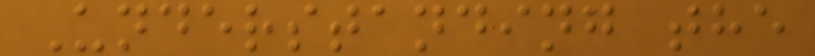Understanding the
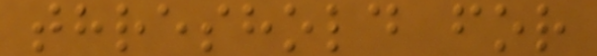threshold for
